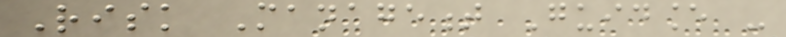Risk Management Guidance -
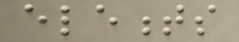elements
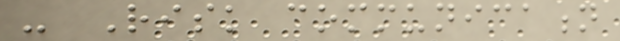- Risk communication
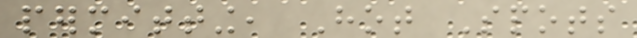permitting, Hot Spots
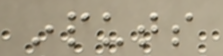inputs
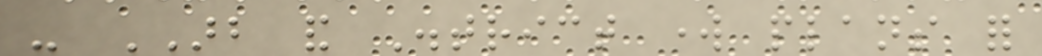- ARB and District work plans for
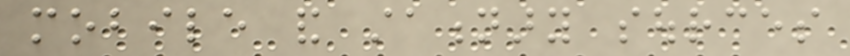mobile and stationary sources
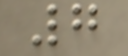7
